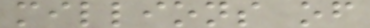millions of
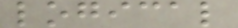logical
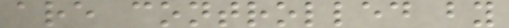are controlled by
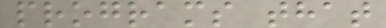programs that
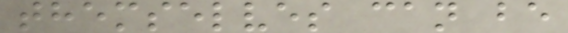themselves can be
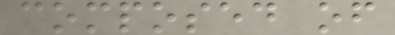composed of
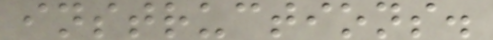instructions.
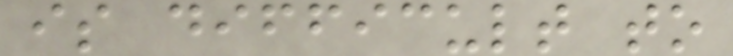is difficult to
